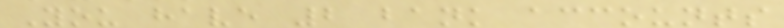You have 2 bank accounts
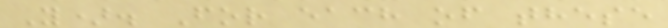Y). For each of these
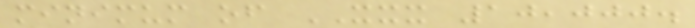minimum of XXX 10,000.
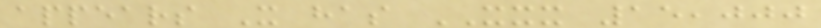appears X has XXX 15,000
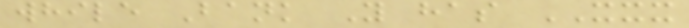while Bank Y has XXX
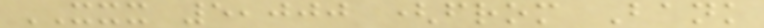XXX 5,000 (from Bank
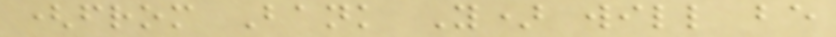(from Bank Y) will be
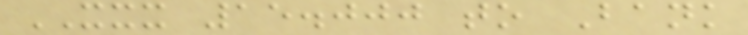XXX 15.000 to Bank
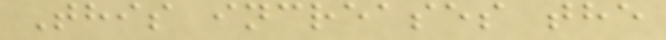This increases the
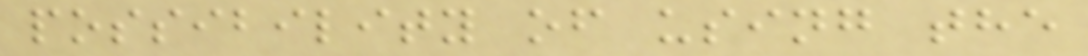possibility of using the
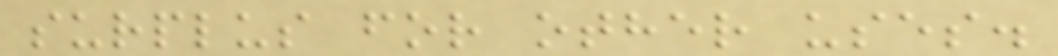surplus for other uses.
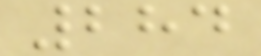284
